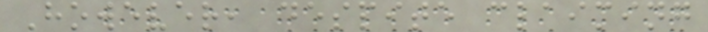However, despite claiming
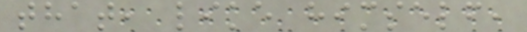that, like himself,
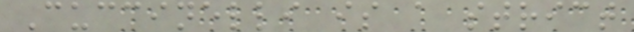Cuccinelli is a strict
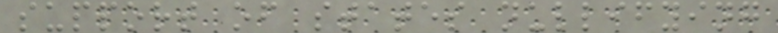support of states nullifying
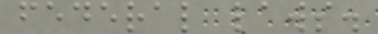federal laws.
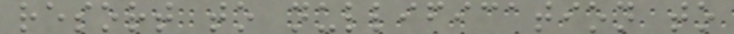resort to nullification to
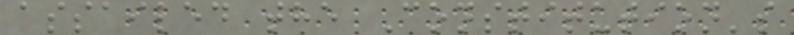assailed the Constitution's
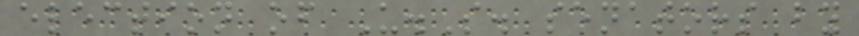election of U.S. senators by
